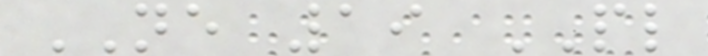NE 19 PL
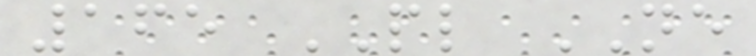165 PL NE
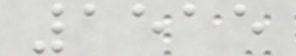1515
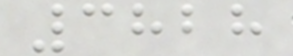3828
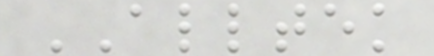ALLTEK
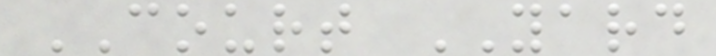COURT YARD
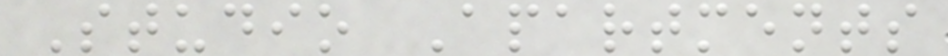Studio Apartments
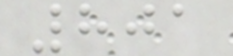801
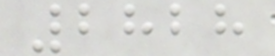2828
